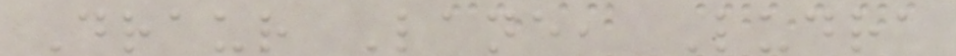Draur Lane, Ludra
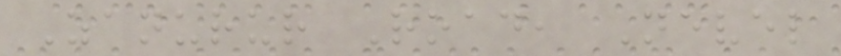Zanurur Road, Nevel
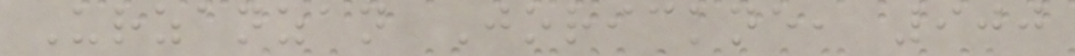Urzanzan Jorickne, 900
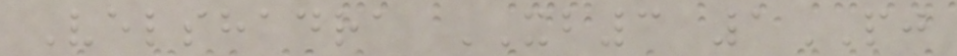Velshadra XB3 1PJ
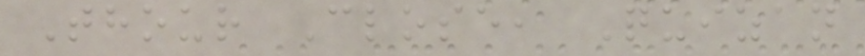Thour Close, Quizan
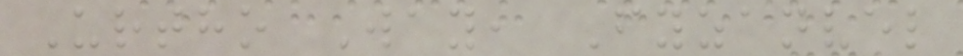Urtho Way, Fyzanvel
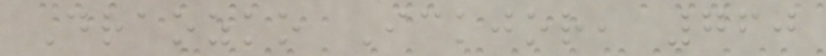Draozko Ickjor, 760
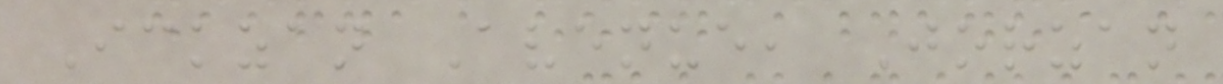Ickzan Avenue, Jorzan
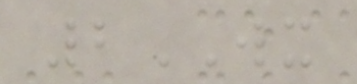2WX
